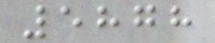5878
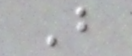B
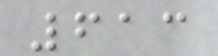613
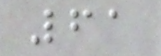61
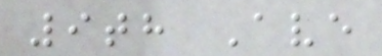9th Ave
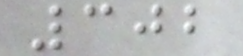302
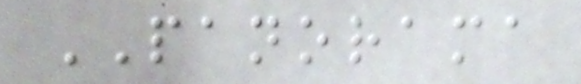PANORAMA
